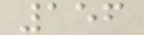156
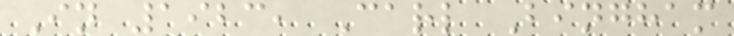In 1923, Carl Bingham
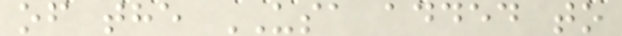of the USA added to
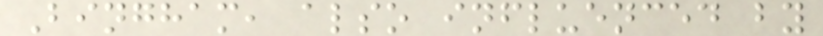Bingham, also influenced by
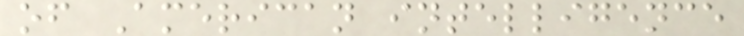of American intelligence
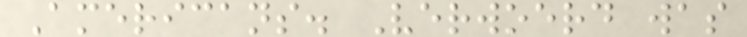Americans. Verwoerd was
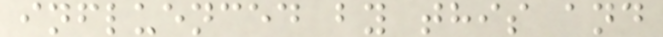influenced by this and
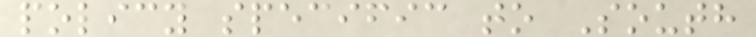policy specific to South
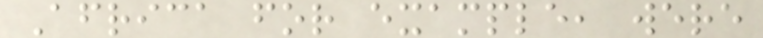Africa for example, were
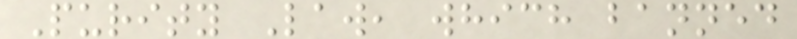Purity Law, which banned
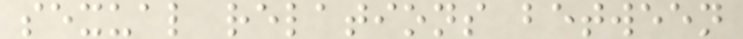sexual relations between
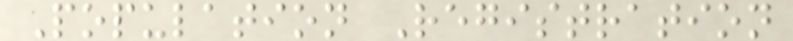Population Registration
